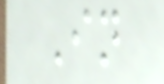In
